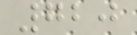720
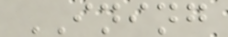INING
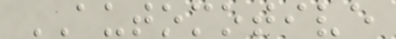AUTOMOTIVE
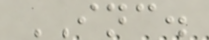INC.
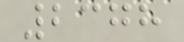2378
